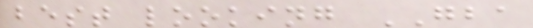best looking GBA
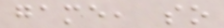game, so
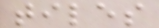tiles
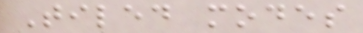Tiled modes
